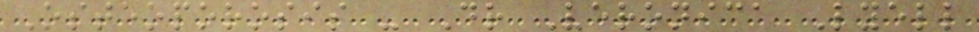Osteoporosis - Dr Veronica Lyell
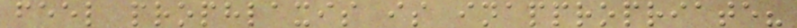feel prophlaxis is inappropriate?
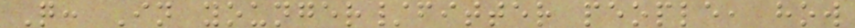Q: In younger/fitter people, how
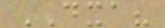DXA?
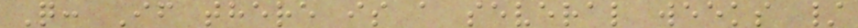Q: If there is a several weeks /
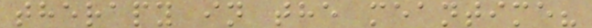therapy in the meantime?
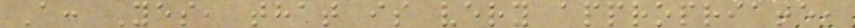A: Yes, that is very appropriate,
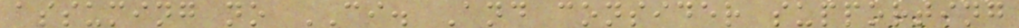assuming no CI. And consider supporting
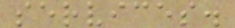services.
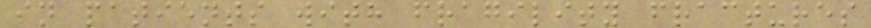in patients with fragility fractures
